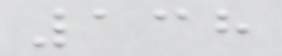138
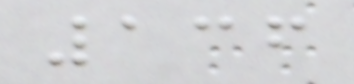136
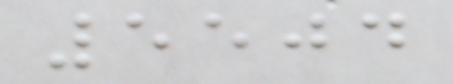5504
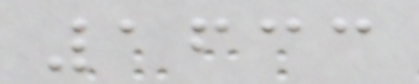1633
